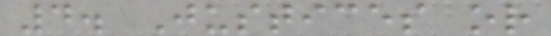4. Justices or
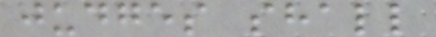judges shall
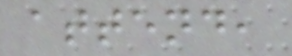attend,
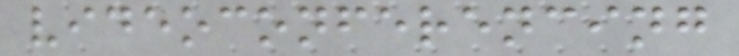videoconferencing
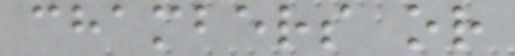chambers or
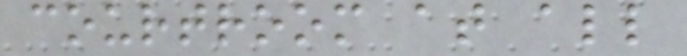courtroom at all
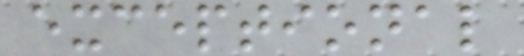exceptional
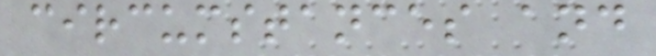circumstances and
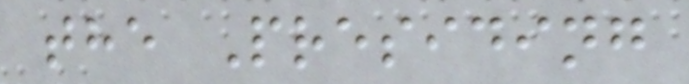the Presiding
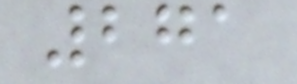271
